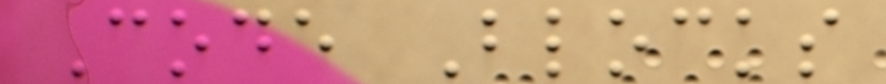Code Blocks
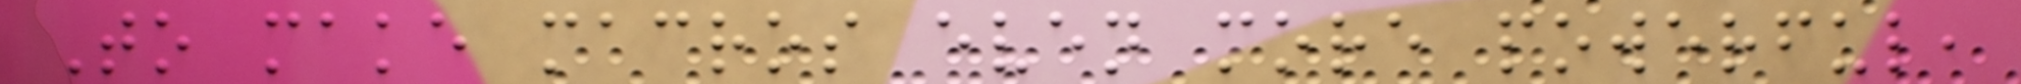To make macros even more powerful,
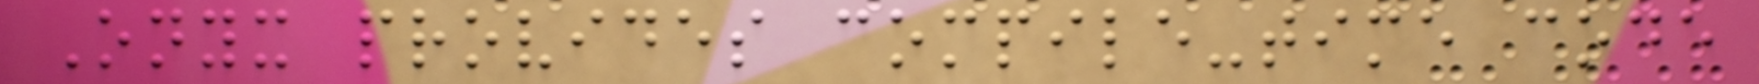Onyx provides compile-time code
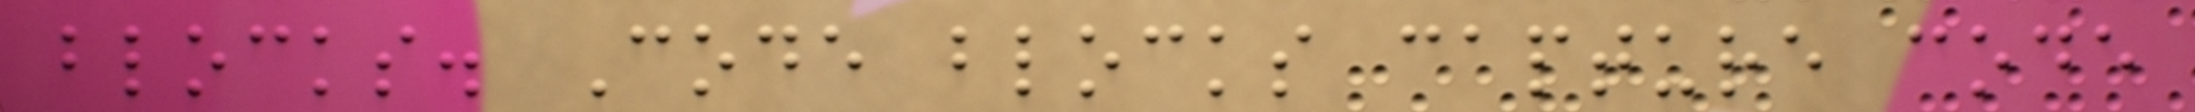blocks. Code blocks capture code
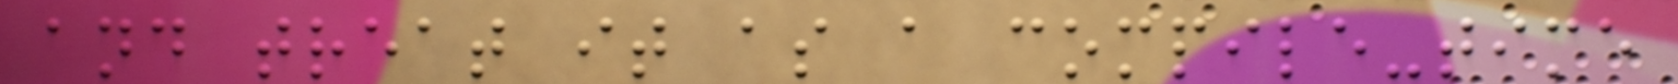and treat it as a compile-time
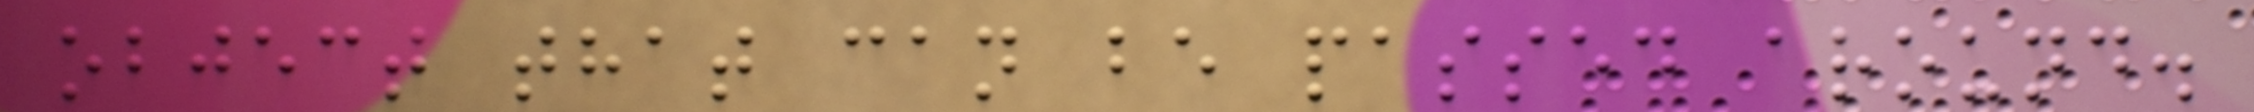object that can be passed around.
